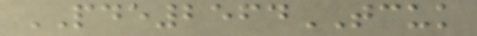PDE2564TCUK
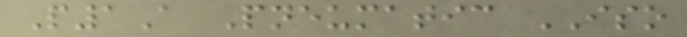P1A Pneumatic ISO
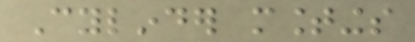Cylinder mountings
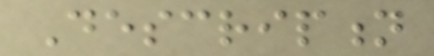Description
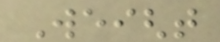Weight
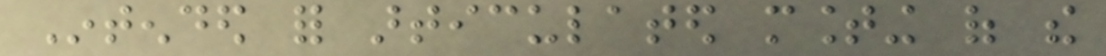Intended for articulated mounting of the
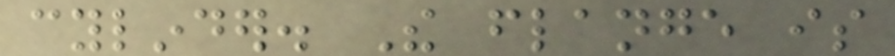cylinder. The flange is
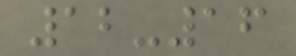12-16
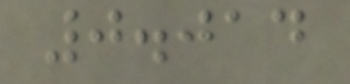0.014
